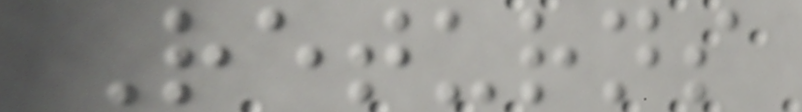Returns
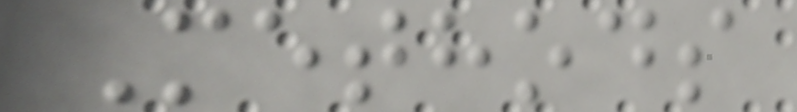Methods
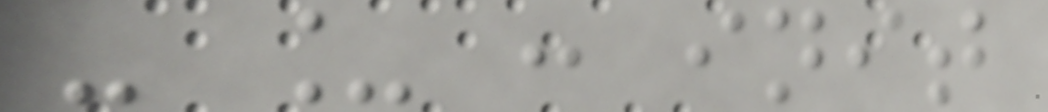- _ : init
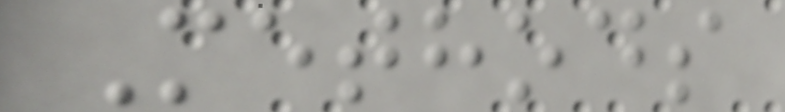Methods
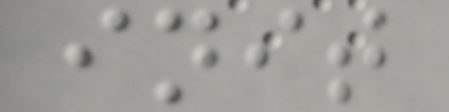init
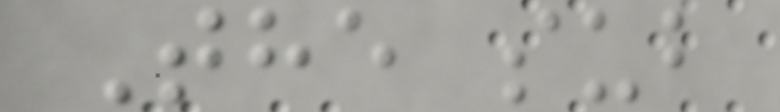The sub
